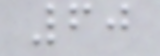60
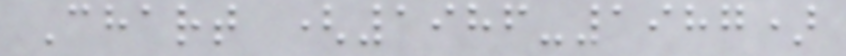Chart (1986-1987)
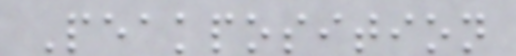Peakposition
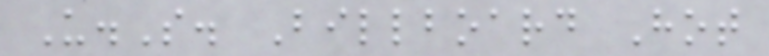U.S. Billboard Hot
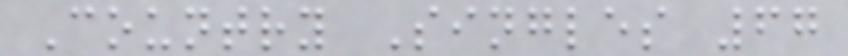Country Singles 67
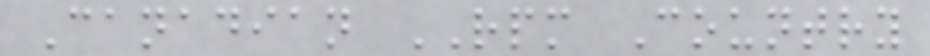Canadian RPM Country
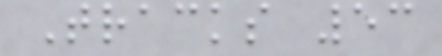Tracks 53
